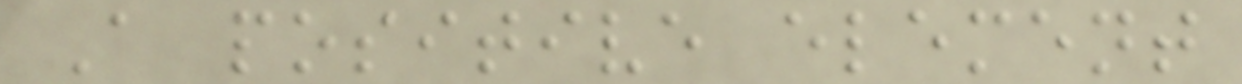A positive element
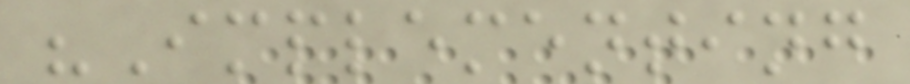"Implementing
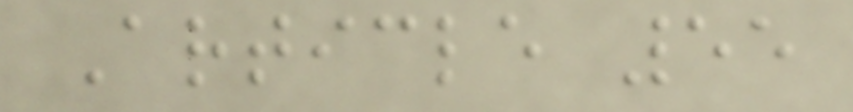Article 55
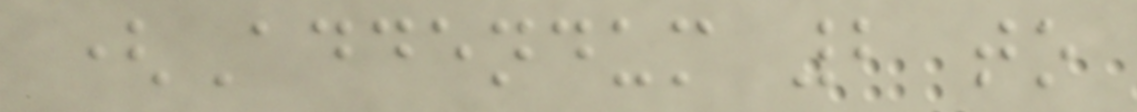(Addendum 2 to
